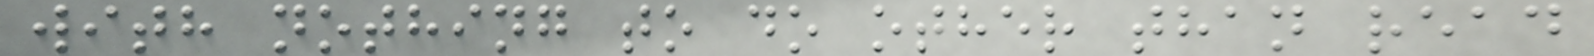with nothing to do other than read
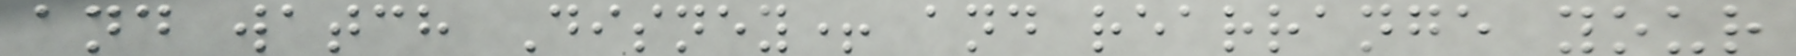and watch Disney+ and rearrange your
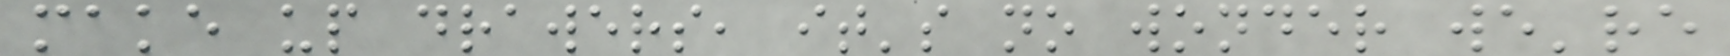make up drawers, it's no wonder we're
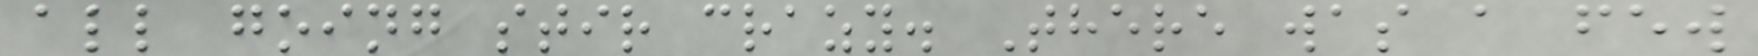all going stir crazy. There was a few
